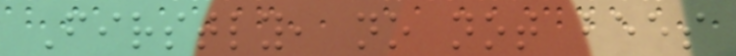Firstly, no not bees
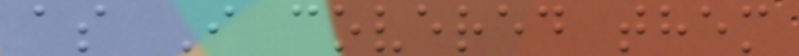as I covered them
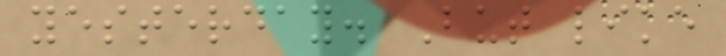yesterday. But like
